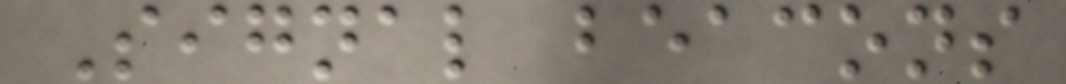Signal beacons
